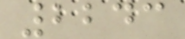2243
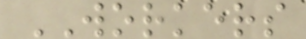WORKERS
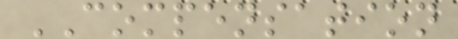COMPENSATION
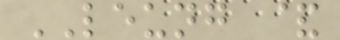LEUNG &
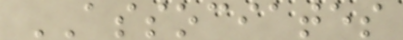ASSOCIATES
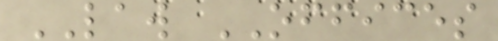LAW OFFICES
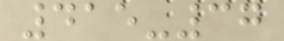415-37
